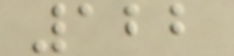122
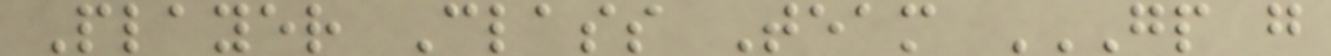Player Class Team GP G
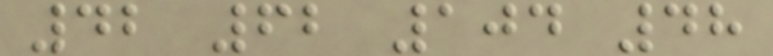42 62 104 48
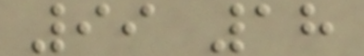99 18
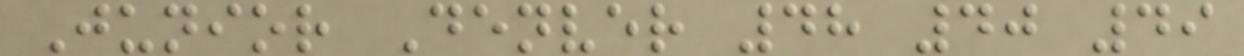Junior Denver 48 40 49
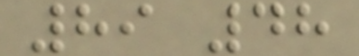89 48
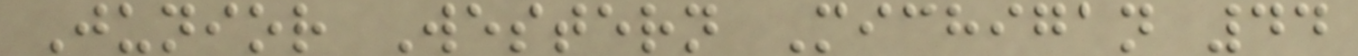Junior Western Michigan 44
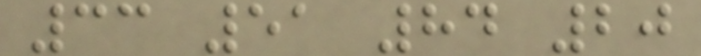33 51 84 20
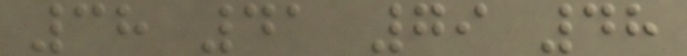38 41 79 48
